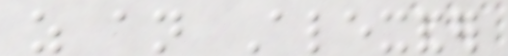as an Alexander
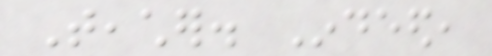Teacher. Indeed,
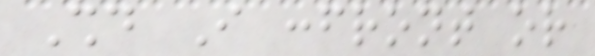Should I confront or
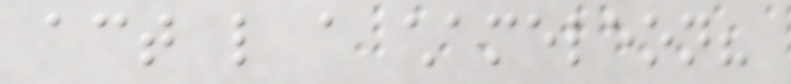act like a chameleon?
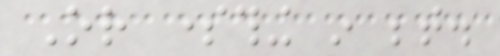Or something in between.
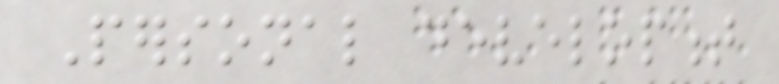Personal development
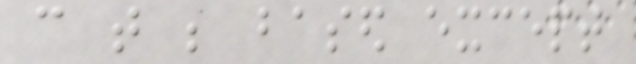can that be based except
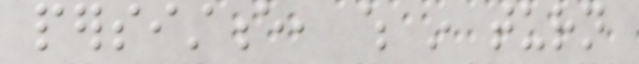persistence, which in turn
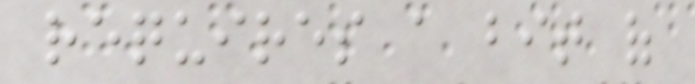requires a bit of
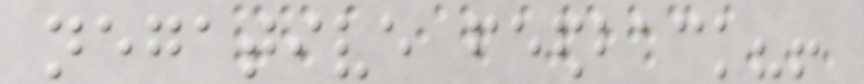negative feedback?!
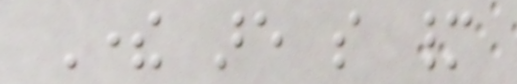There are so many
